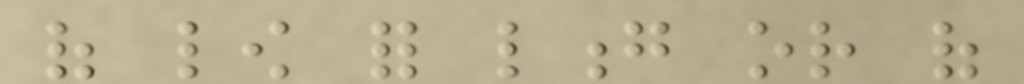of low for long or of
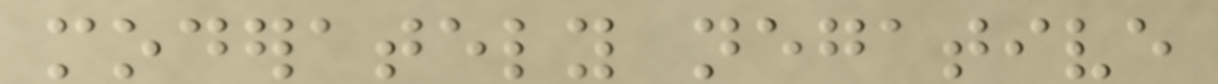moderately negative
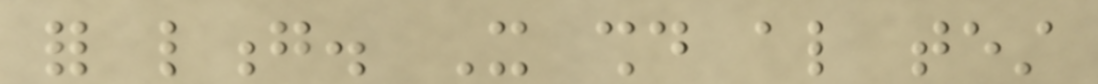for long. It should also test
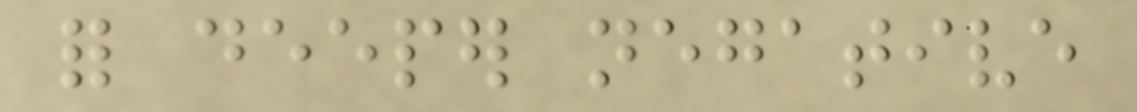for deeper negative
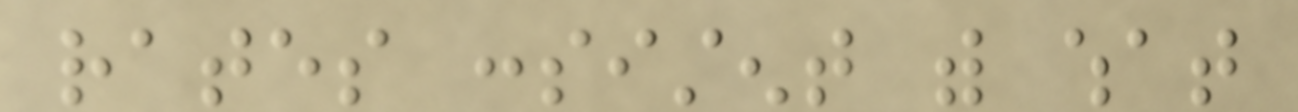rates consistent with what
